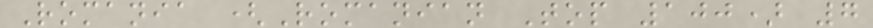Romania (Romanian Top 100) 7
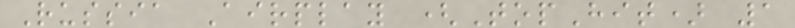Russia Airplay (TopHit) 1
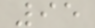95
